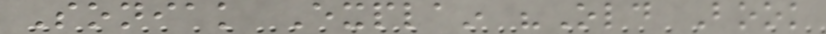Soniak Explain "Old Book
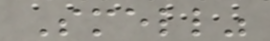Smell"
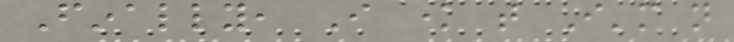Finally, I know that I'm not
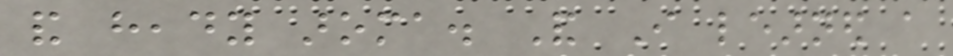and heady aroma. And I learned a
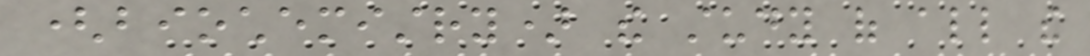(biochemistry) the study of all the
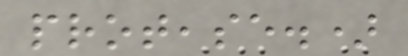protease.)
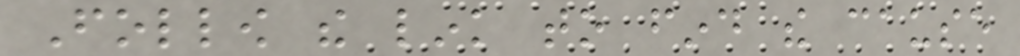Follow the link to find the cause
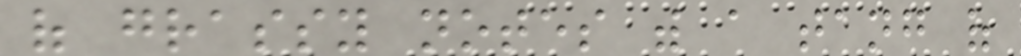of grassy notes with a tang of
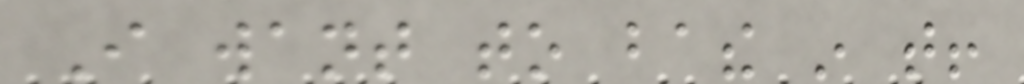I want to bathe in that!
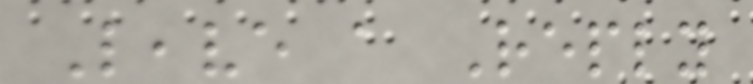Leave a Reply
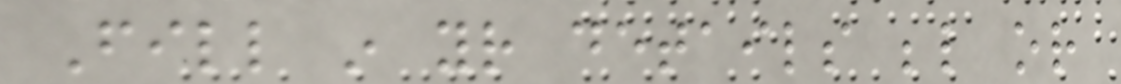Fill in your details below or
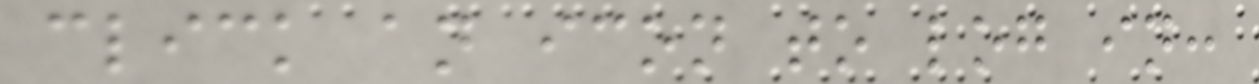click an icon to log in:
